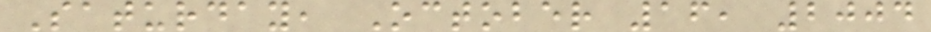Saturday, October 16, 2004
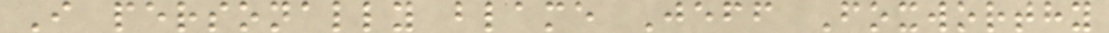I personally blame Jeff Foxworthy
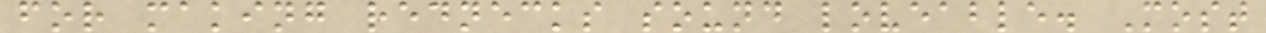for making rednecks sound loveable. Most
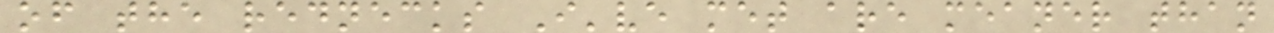of the rednecks I've met are meaner than
